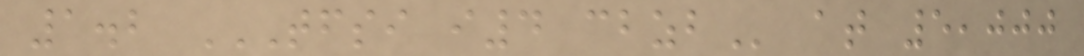1.2 TFSI I4 CBZB at 5,000
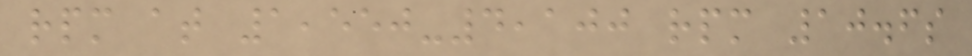rpm at 1,550-4,100 rpm 10.6s
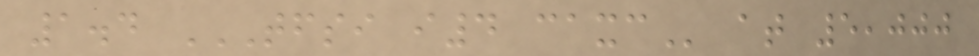1.4 TFSI I4 CAXC at 5,000
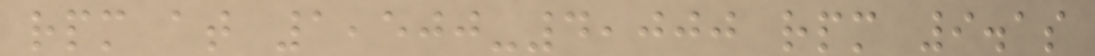rpm at 1,500-4,000 rpm 9.1s
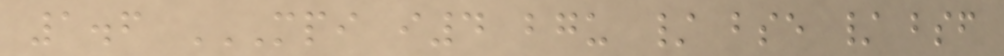1.6 MPI I4 BGU / BSE / BSF
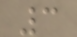3
